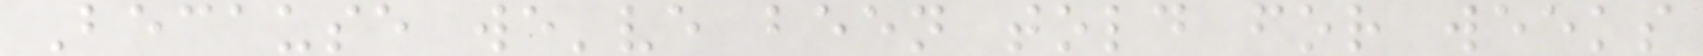Because we've been told for weeks
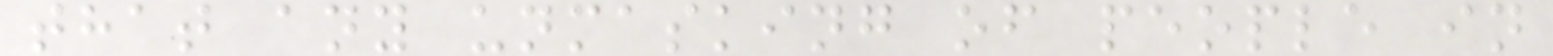that any unmasking of people in
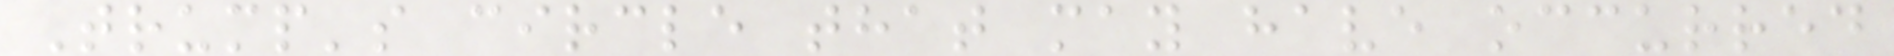Trump's circle that may have occurred
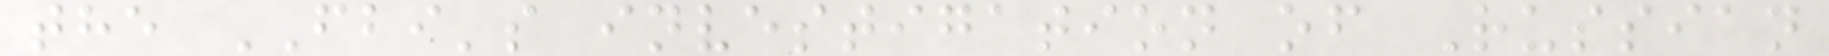the FBI's investigation of Russian
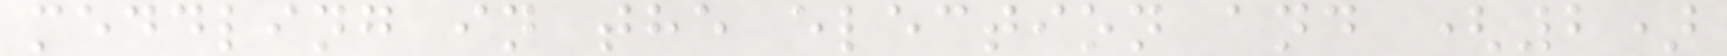meddling in the election and (2)
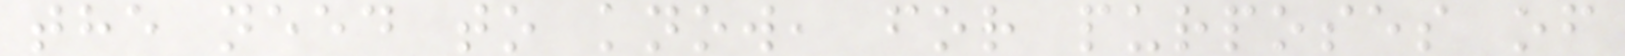the need to know, for purposes of
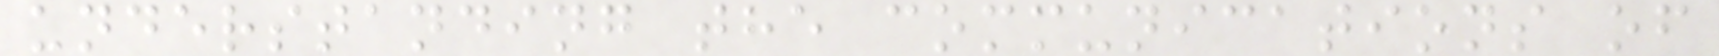understanding the communications of
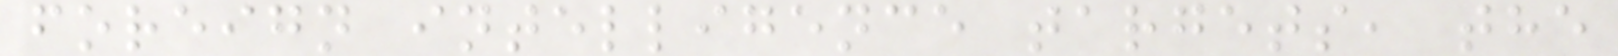foreign intelligence targets, the
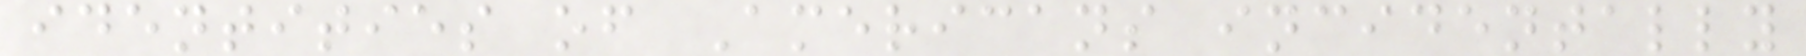identities of Americans incidentally
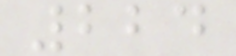224
